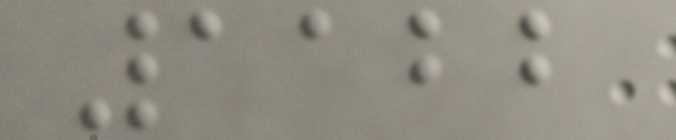1122
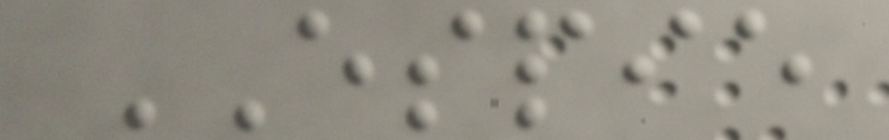ESPIE
